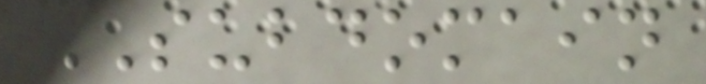SUBDOMAIN
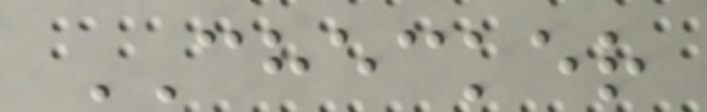CHECKER
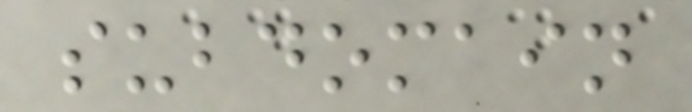subdomain
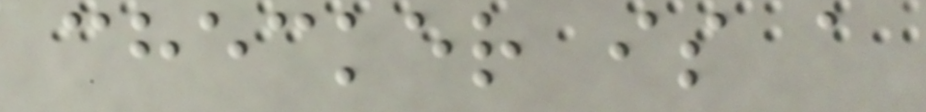checker is a
